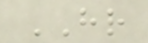HR
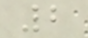2
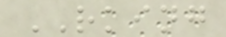RKING
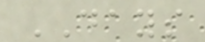DAYS
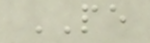PE
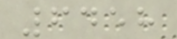6458
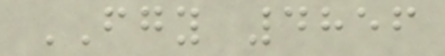FGY 4856
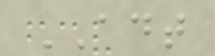ADT
